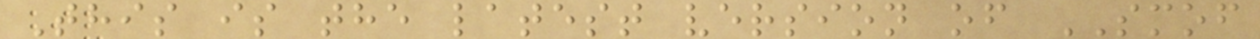This is the latest version of SMOF
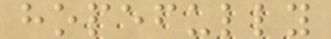hopefully
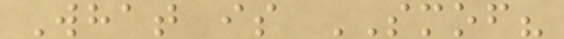What is SMOF?
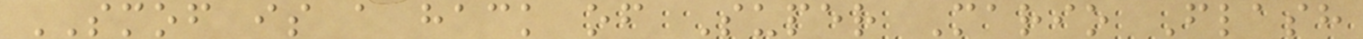SMOF is a hack of Super Mario Flash
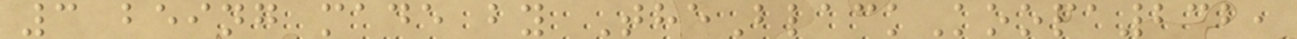3 being made by TheBlackKoopa232,
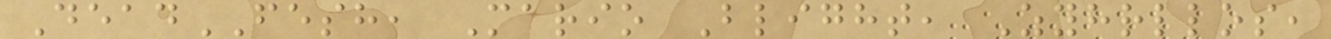DeadFESH, Mario Blight, Zyhrllos,
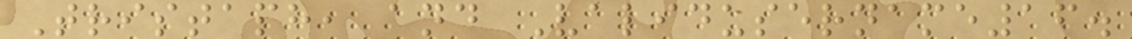Tristaph, and Validusername16.
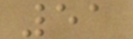51
